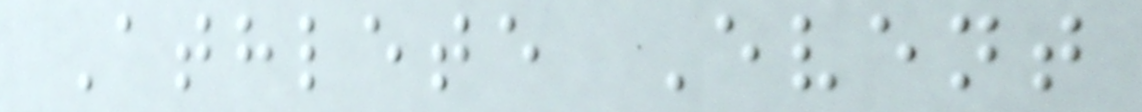Athlete Event
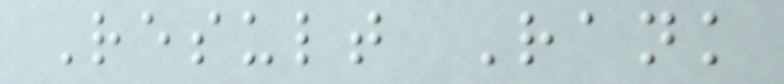Result Rank
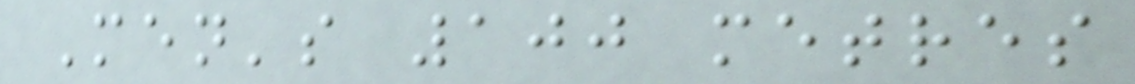Men's 100 metres
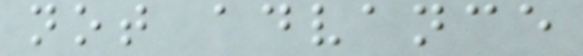not advance
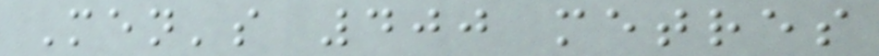Men's 400 metres
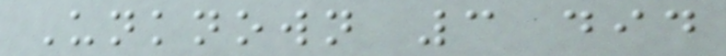Unknown 3 did
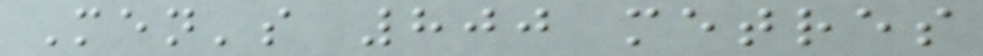Men's 800 metres
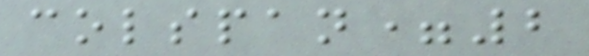colspan=2
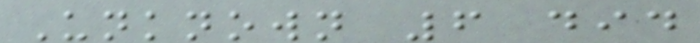Unknown 6 did
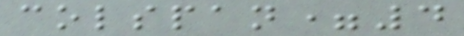colspan=4
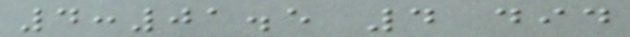4:01.5 4 did
